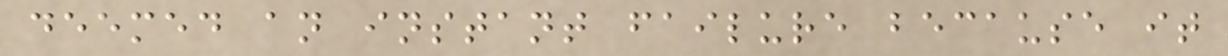deemed an instant failure because it
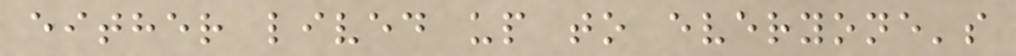either lived up to everyone's
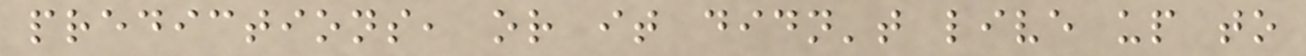predictions, or it didn't live up to
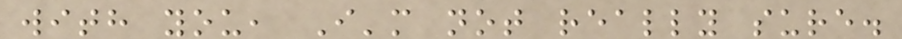with you, I'm not really sure.
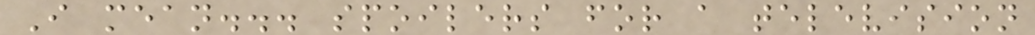I mean... spoilers for a television
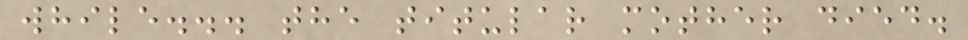while... the titular mother died.
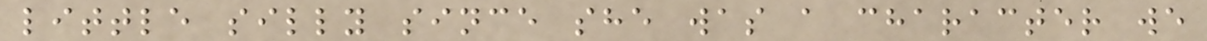little silly since she was a character we
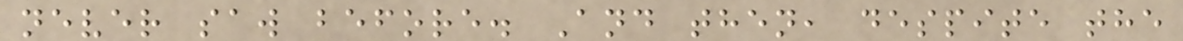never saw before. And then, despite the
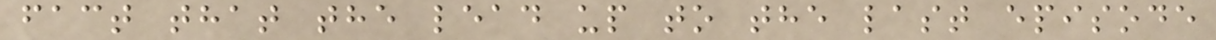fact that the lead up to the last episode
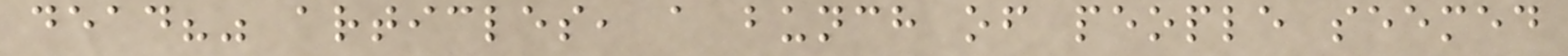dead?" articles, a bunch of people seemed
